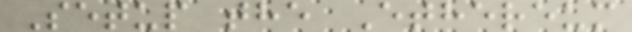Setup the Ethereum
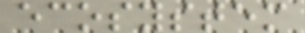ecosystem
